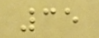35
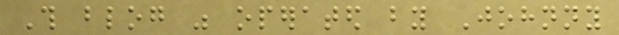This blog was operated by Johnny
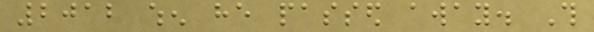2012 when he passed away. This
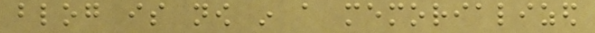blog is now in a memorialized
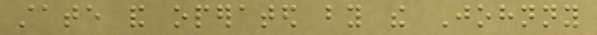state and operated by the Johnny
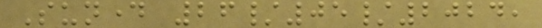Sunday 26/05/2024,
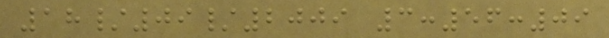18/09/2009 3:56:09
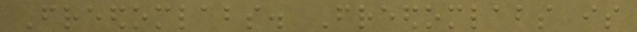Freedomlabs. Freedomlabs is
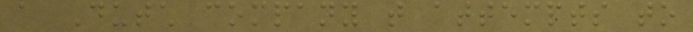a Dutch company that attempts to
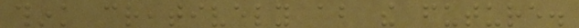think creatively about the future.
